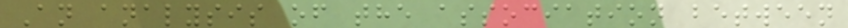An analysis of the association between
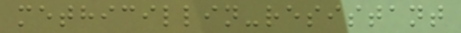methicillin-resistant
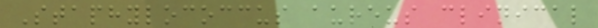Staphylococcus aureus clinical
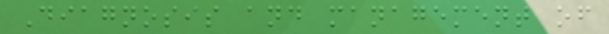Diagnosis and management of
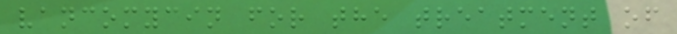vancomycin for the treatment of
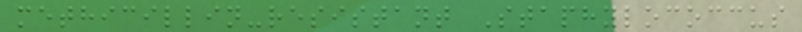methicillin-resistant Staphylococcus
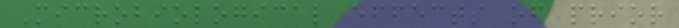Microbiological effects of prior
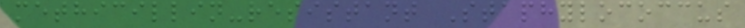methicillin-resistant Staphylococcus
